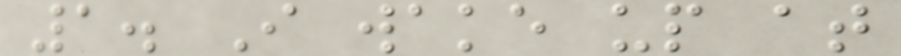1. I wake up at
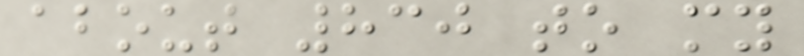about 830 to my
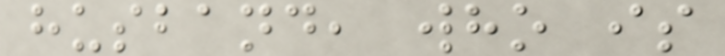husband, who is
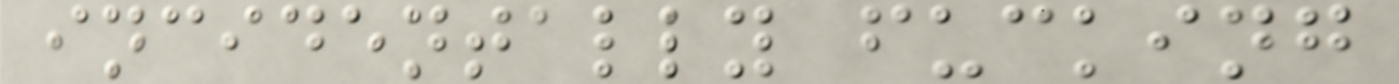incidentally fucking
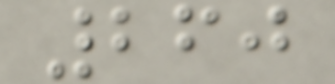260
